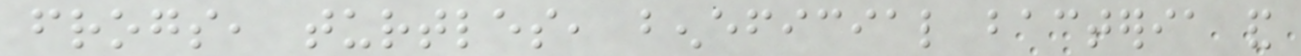frogs, turtles, beneficial bacteria and
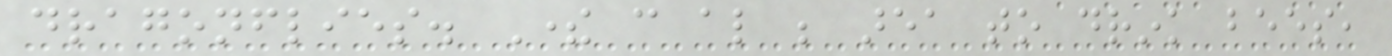dragonflies. There can also be area to drink bees,
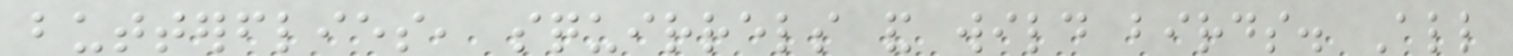butterflies, squirrels and wild birds. All
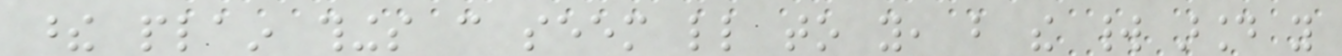these plain things can seem little to you, but the world around you
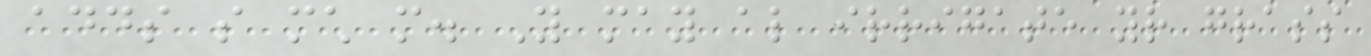adds so much more. You may also irrigate your grass
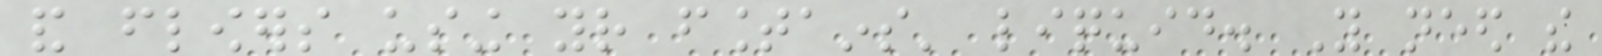and flowers using your fountains' liquid. You need the
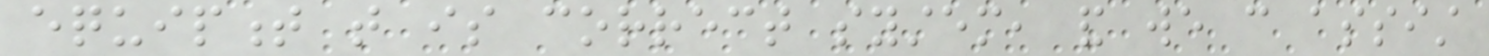equipment that is correct system, and we can assist
